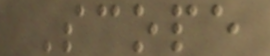Scope
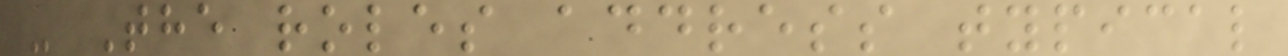- The roles address typical
